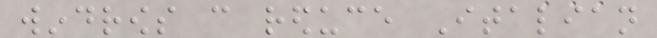windrows can reduce Italian
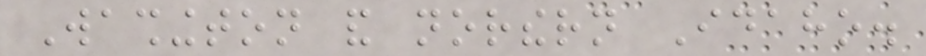Washington and northern Idaho.
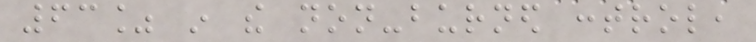63% in the non-burned control,
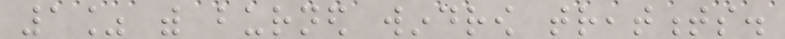1% with burned windrow treatments.
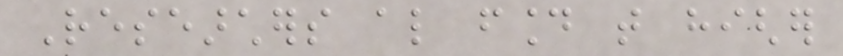Researchers also found that higher
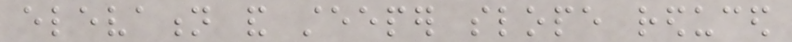elevation and steeper slope reduced
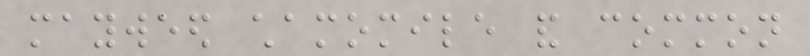mayweed chamomile and common
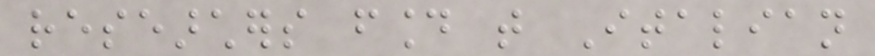researchers found that Italian
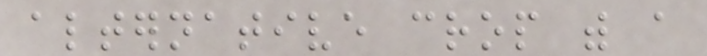alternative crop with a
